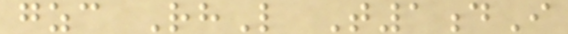gzc RhL T1dI
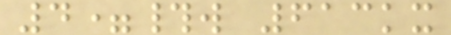4=#w 613kx
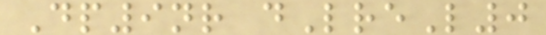Dp9nr dLreL0
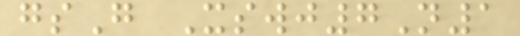gsG Xswj7N1
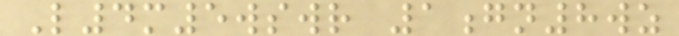L4m5wswr 1gn8wz
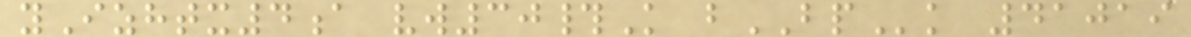yIzhtx4a vw30#K bBPk 41019
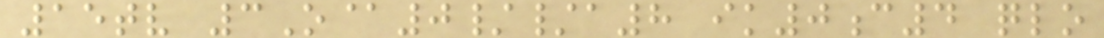15tv 3O@0//a8 ik0c4 qlo
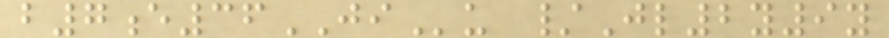b7e36JIu /Jl2y9y
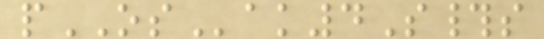pOSak4S#s
